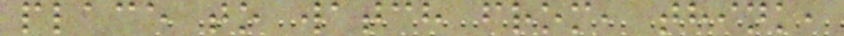place to watch from, think,
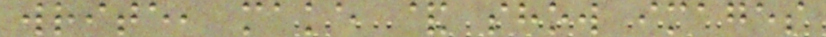write, make & show images
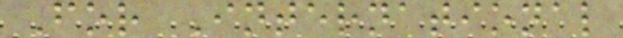For International
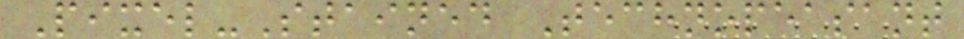Pixel-Stained Technopeasant
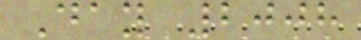Day 2008
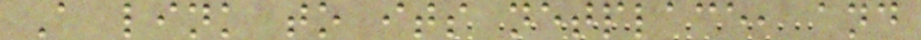A link to its netplace, and
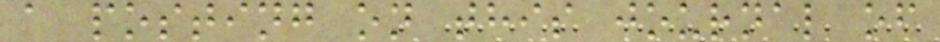a posting on this journal of
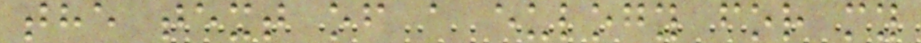the text of a eulogy for my
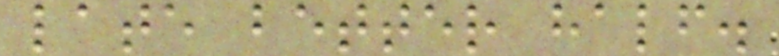late better half.
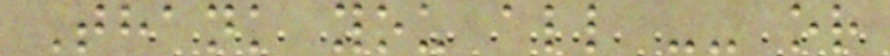Thank you all -- or
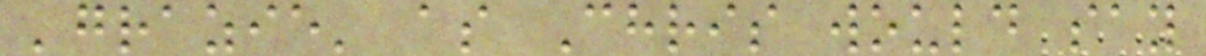'grazie' as Chris would say
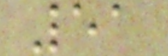51
